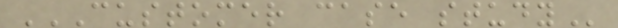CUSTOMER CASE STUDY
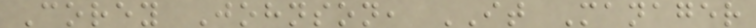Corey Johnson, IT Manager
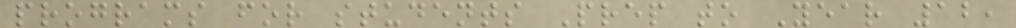programs for students Prep to Year 12,
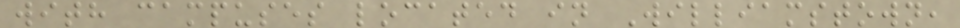with campuses located in Williamstown,
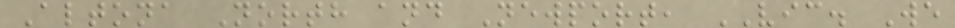Altona North and Newport, VIC. We
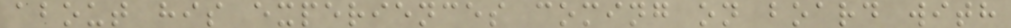about his experiences coming on board with
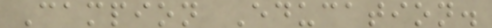Campion Education.
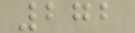272
